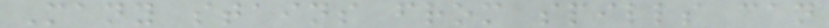Many stains from spills can
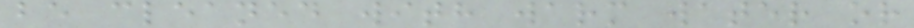be cleaned with warm water or
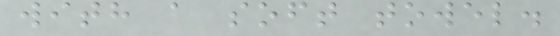with a soft towel.
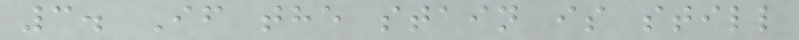3. If the stain is still
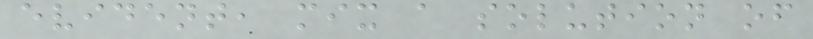evident, mix a solution of
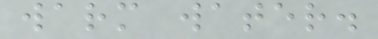warm water.
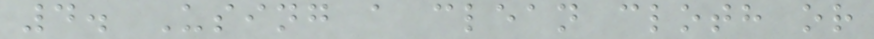4. Using a clean cloth or
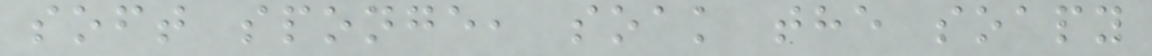soft sponge, soak the soapy
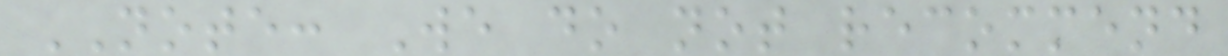NOTE: We do not recommend
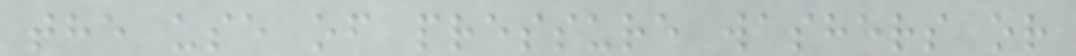the use of pressure washers or
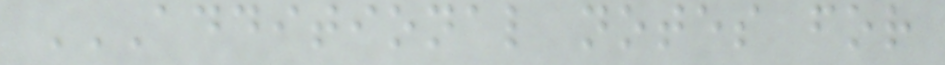ADDITIONAL NOTES FOR
